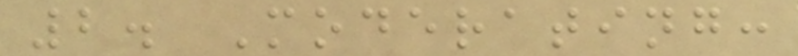2. Moderating:
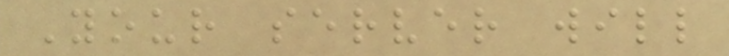Your server will
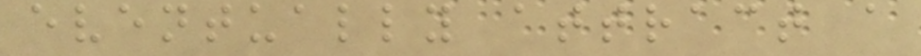eventually attract a
